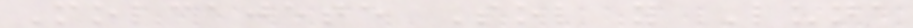Molcajete Sol y Luna
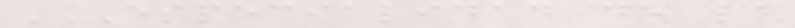ESPECIALIDAD DE LA
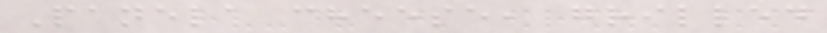Panela cheese, grilled
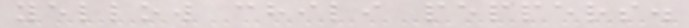yellow chili peppers.
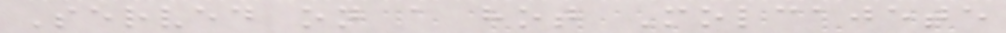Served on a hot Molcajete
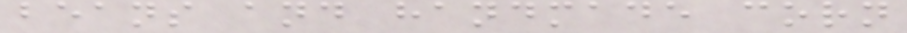beans and handmade corn
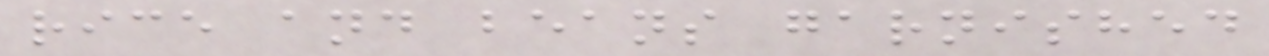rice and beans garnished
